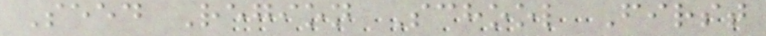Seed Region School First
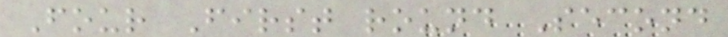Four First round Second
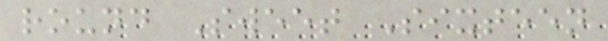round Sweet Sixteen
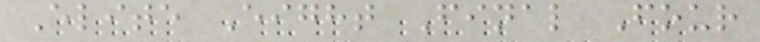Elite Eight Final Four
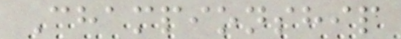Championship
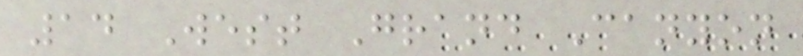14 West Grand Canyon
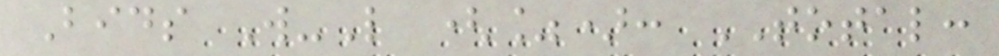Bids W-L (%): TOTAL:
